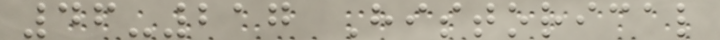46-217 Historical
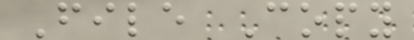File Copy
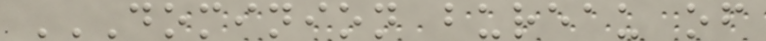DOMINION BUREAU OF
